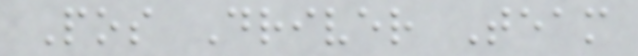Pos Driver Team
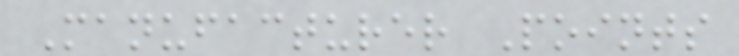Manufacturer Points
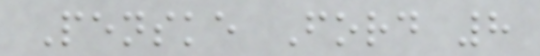Penske Ford 8
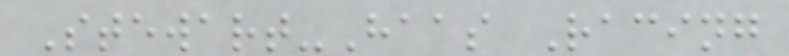Stewart-Haas Racing
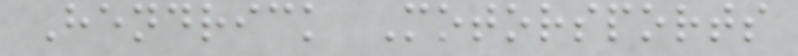Hendrick Motorsports
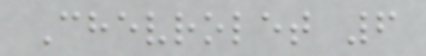Chevrolet 6
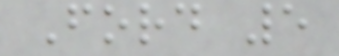Ford 5
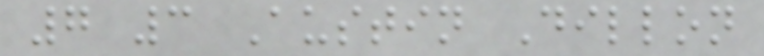7 3 Austin Dillon
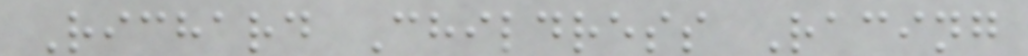Richard Childress Racing
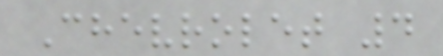Chevrolet 4
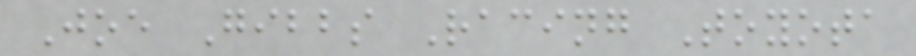Joe Gibbs Racing Toyota
